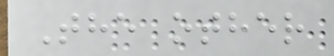The other
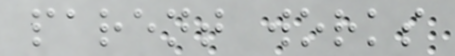parent works
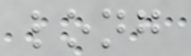long
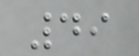49
